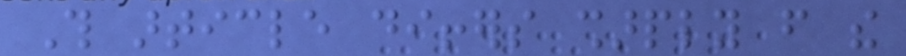This article differs sharply from the
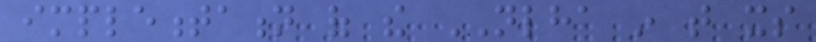implementation of the NLHA in that its
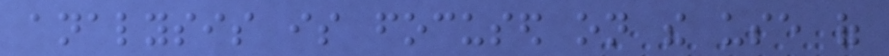analysis is focused on the use of
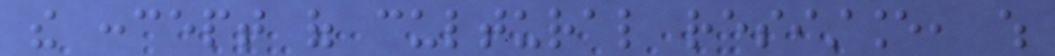the concept of cultural resistance, which
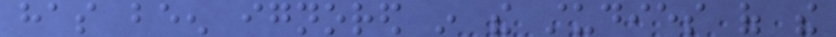has been ignored in the studies of the
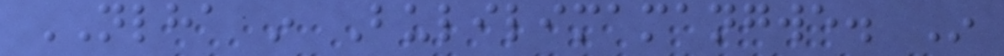NLHA in Bulilimamangwe. In
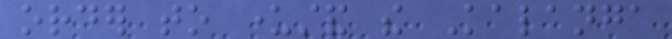order to understand the Kalanga
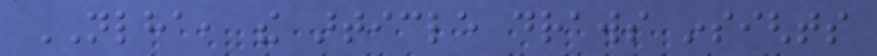NLHA, the article draws insights
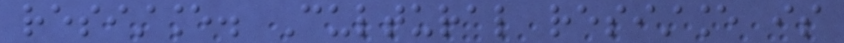resistance. Cultural resistance is
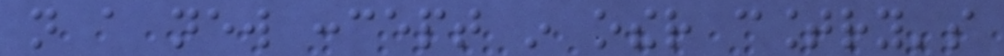not a new concept in other country's
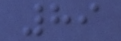89
